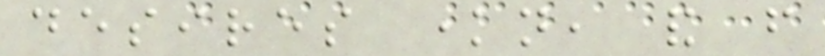desires known, and from
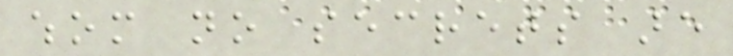whom no secrets are
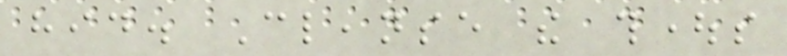hid. Cleanse the thoughts
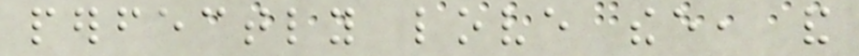perfectly love thee, and
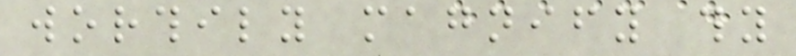worthily magnify thy
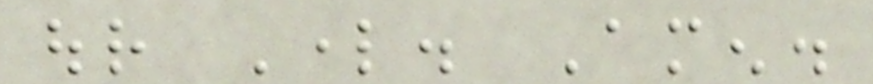our Lord. Amen.
